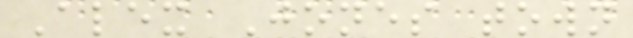Alex Jones town
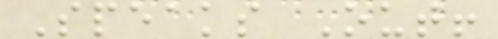Speaks Out!
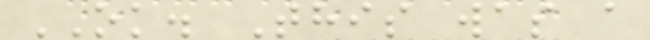OK. This was a
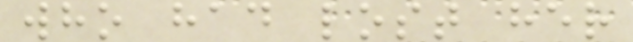who had lost her
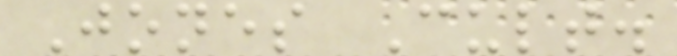Jones Cult.
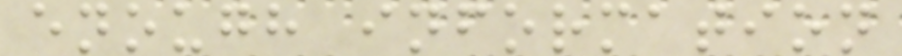enough information
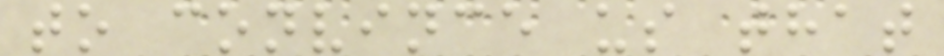to convince us that
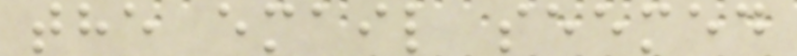the email seemed
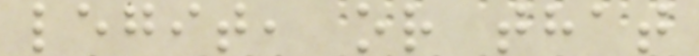legit, or that
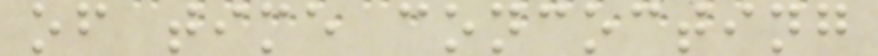of time concocting
